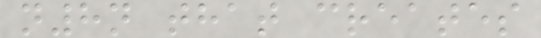n8n that creates
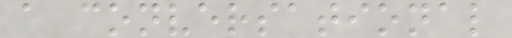a conversational
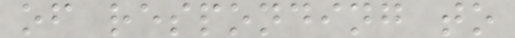of responding to
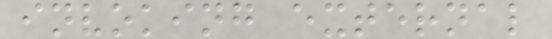invoking external
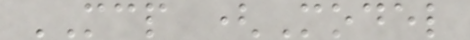MCP (Model
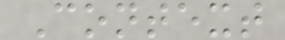Context
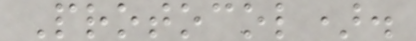Protocol).
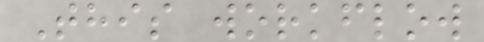This workflow
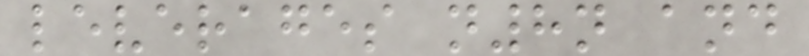leverages n8n and
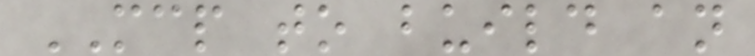MCP to build an
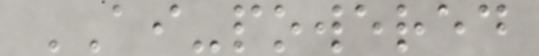AI-powered
